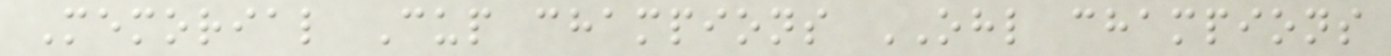Memorial Cup champions OHL champions
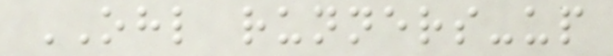OHL runners-up
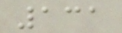131
